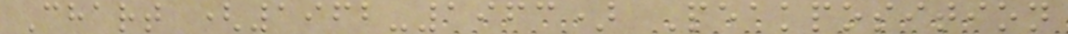Chart (1962-1963) Peakposition
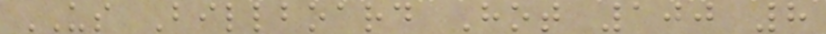US Billboard Hot 100 8
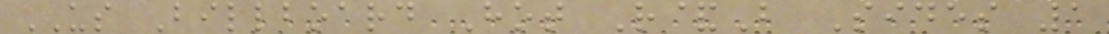US Billboard Hot R&B Sides 1
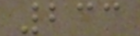233
